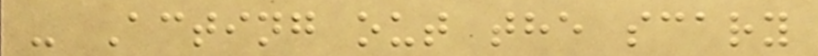- Acting out the scary
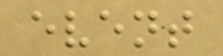event
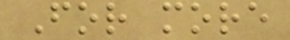For more
